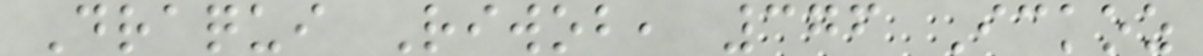Draqui Riwob, 376 Ickoz
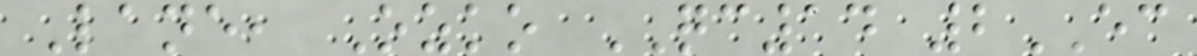Lane, Ozko QC14 2EC
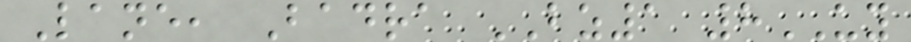Lane, Badra BZ1 8UY
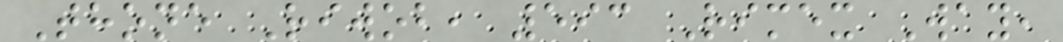Thone Riwob, 593 Rimex Way,
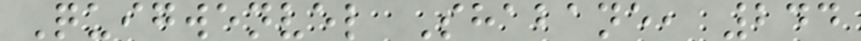Quigwenvel Shabane, 244
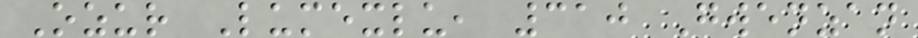Ozur Lumexlu, 310 Gwenzan
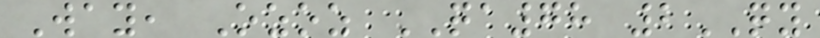Way, Ozoz QA78 2QY
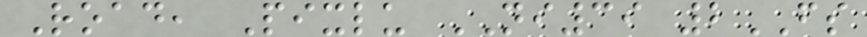Road, Pixlu NI39 2FS
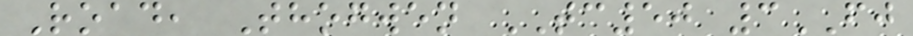Road, Thogwen TC50 3FJ
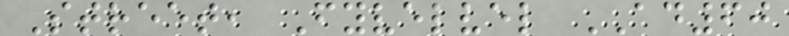Street, Fyvelvel AD60
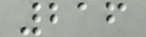216
